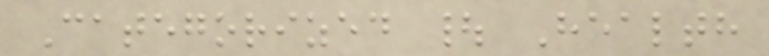Categorized | Health
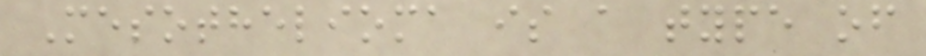Mesothelioma is a type of
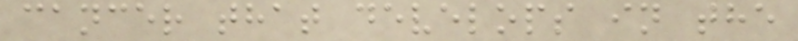cancer that develops in the
